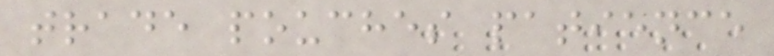trade pouches patience
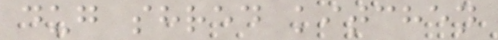dug shred kitchen
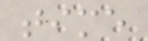time
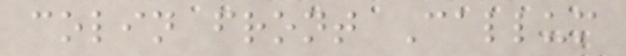colin front Callum
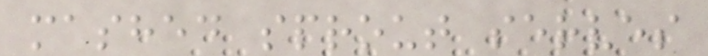mashed sprout serves
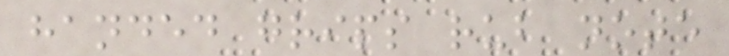handed grips rub note
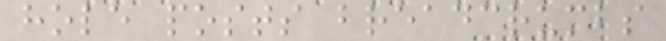hole posts breadcrumbs
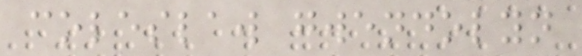coleslaw gwendolyn
